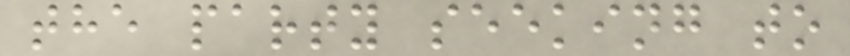the party seeking to
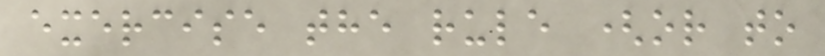exercise the rule (or to
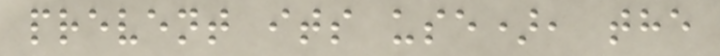prevent its use), the
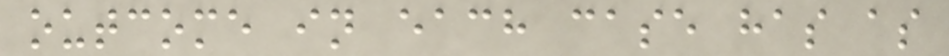outcome in each case has as
